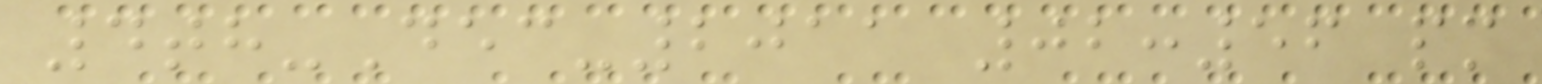4th-Dec-2011 02:56 pm
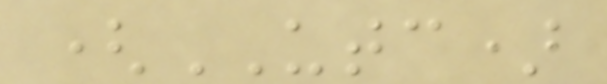(UTC)
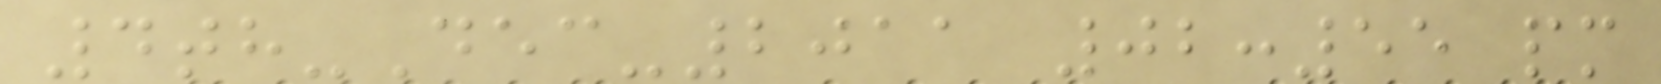4th-Dec-2011 02:55 pm
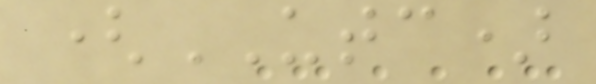(UTC)
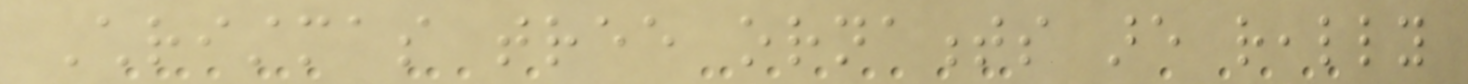Christmas tree ornaments are really
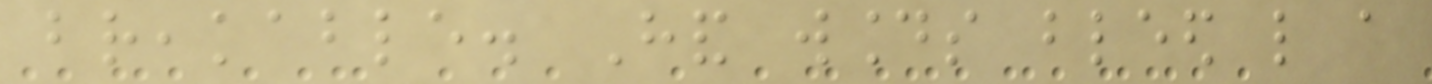breakable. Hand wounds bleed like a
